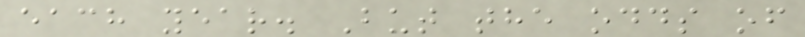each year. But the odds of
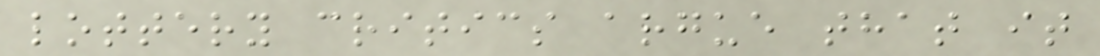lottery critics argue that it
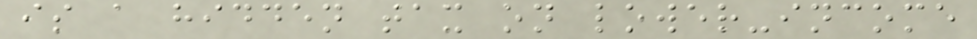is a hidden tax on lower-income
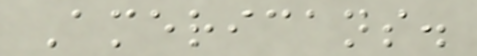Americans.
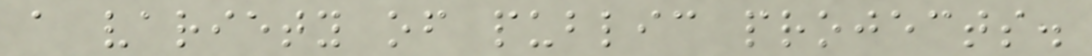a variety of public projects.
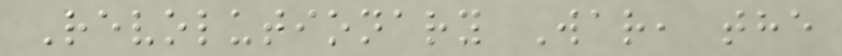Revolutionary War, the
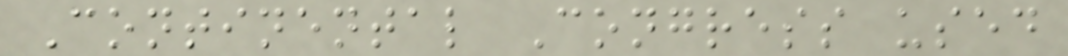Continental Congress used
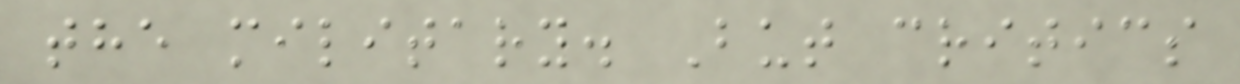the military. But critics
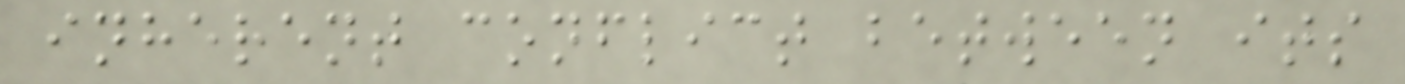inherent conflict between its
